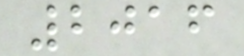2016
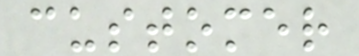customer
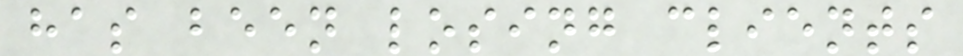has been losing clients
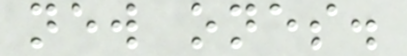new ones.
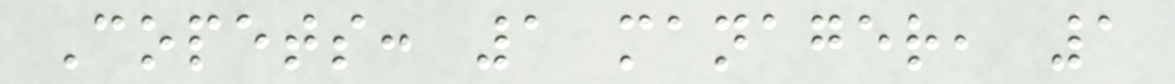Copets: 1 manager, 1
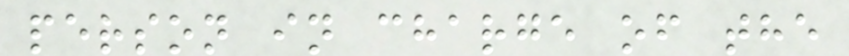person in charge of the
